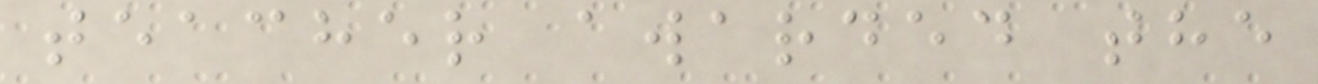teacher awarded the
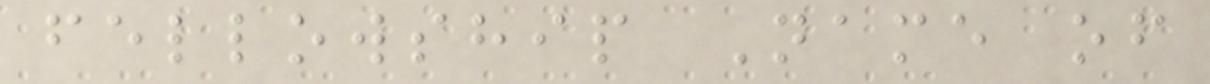fellowship Name of
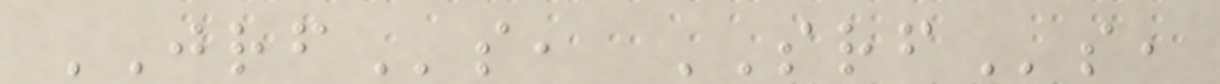JRFs, SRFs,
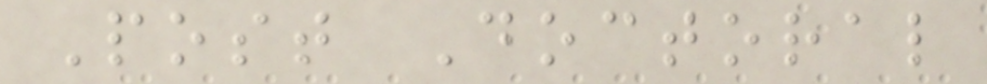Post Doctoral
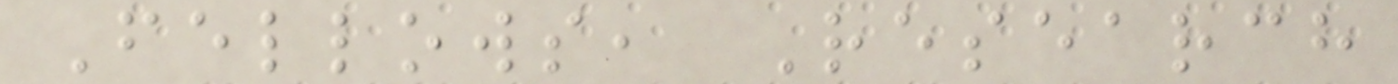Fellows, Research
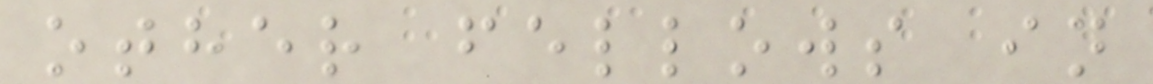other fellows in
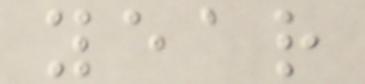year
